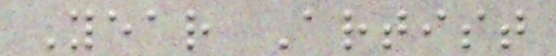Year Artist
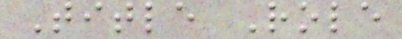Title Role
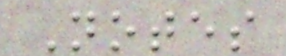Notes
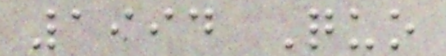1994 Quo
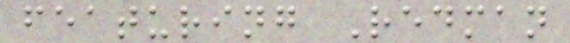featuring Redman
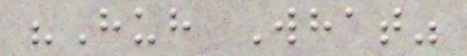"Huh What"
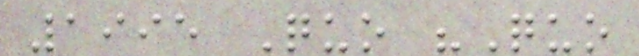1995 Quo "Quo
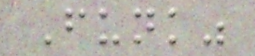Funk"
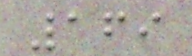169
